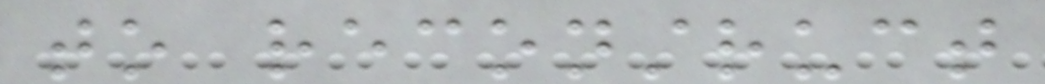to reconstruct
